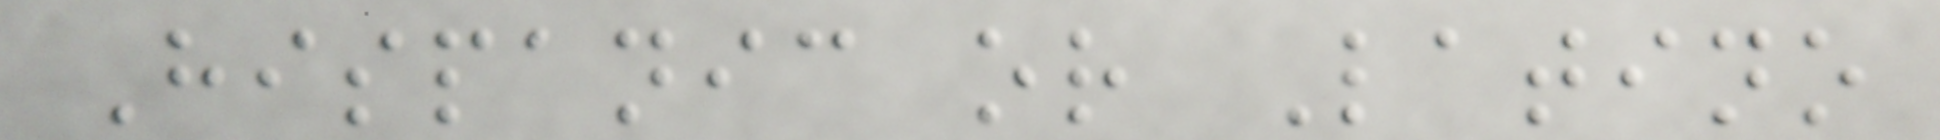Hispanic or Latino
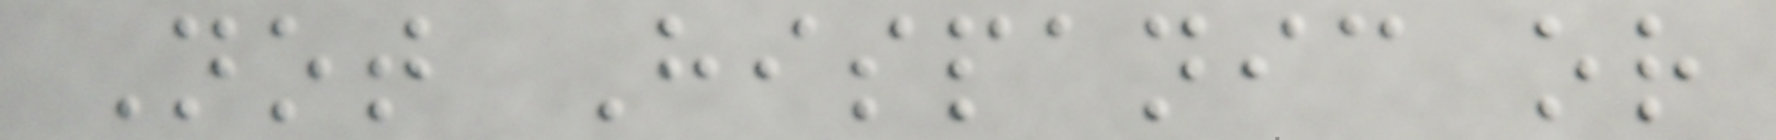Not Hispanic or
